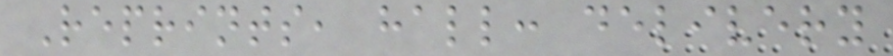Reprints, hall: delivery
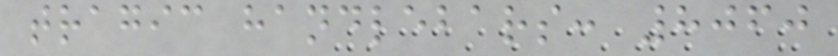tragic handlebars: 8060
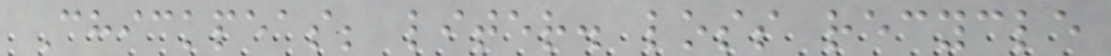Chickpeas; liter. loss recycle
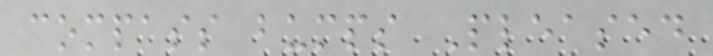compass bumps Pleased
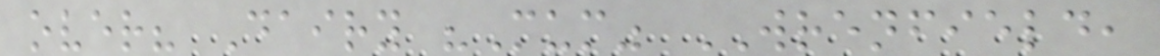over? Dairy "Mum" WRENFIELD,
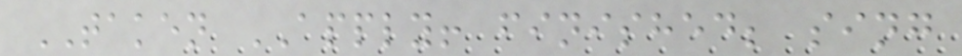TAKEN APPLY! finished; sing
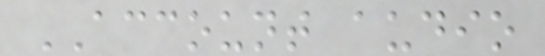ACCOUNT audio
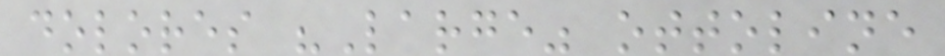dolores "Large" ottoline
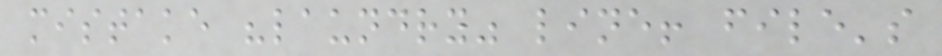mistake "laundry" line! file's
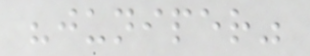"juniper"
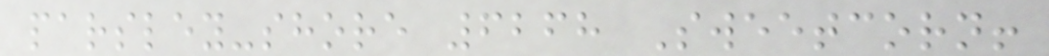parsley-shore 6268 Sweetcorn!
